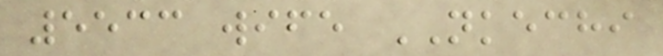5533 wife NKECHI
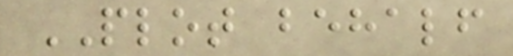PLOT behalf
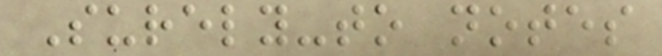Surely-to notes
